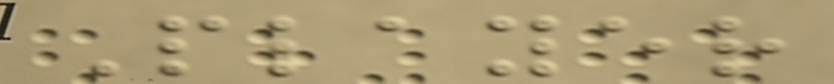Player
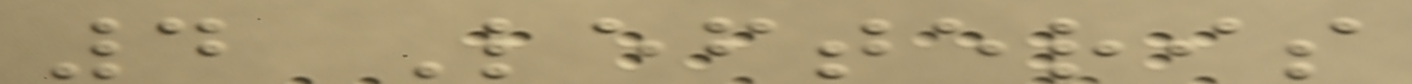4 Lefteris
